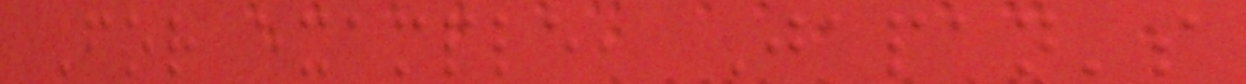For example, Japan's
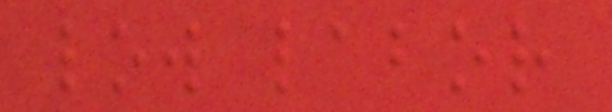low labor
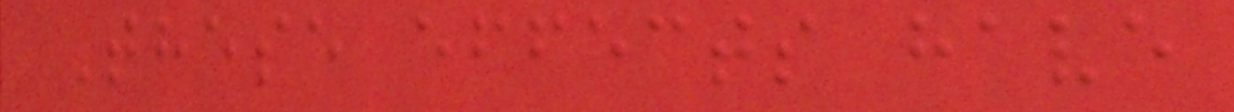These effects have
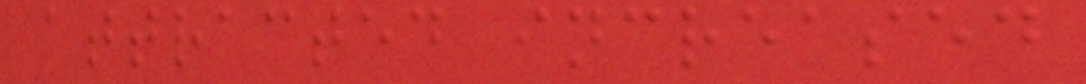attracted increased
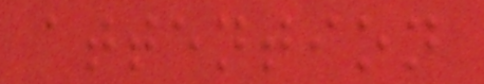attention
